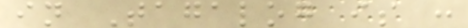in Tagalog is :
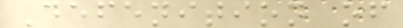Defenition of
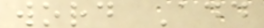word Add
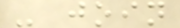- join
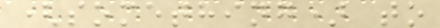(something) to
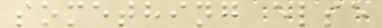something else
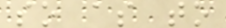so as to
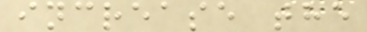increase the
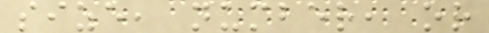size, number, or
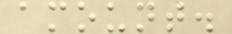amount.
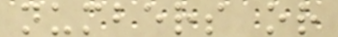numbers or
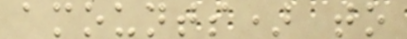amounts) to
